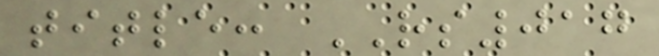title: RS017
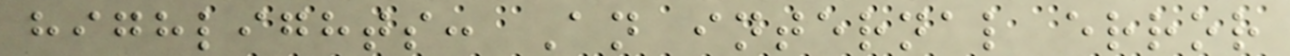highlights: An internal error
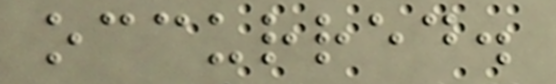occurred.
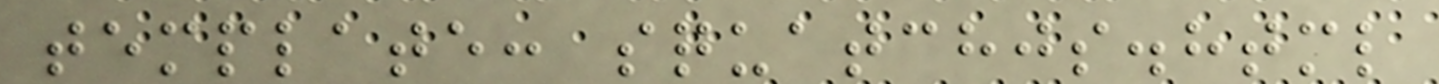template: squatchjs.html
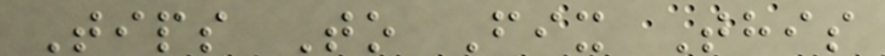Tips To Fix This
